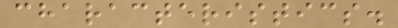characteristics.
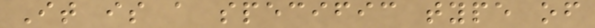It is a specific type of
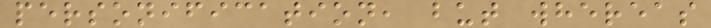personification, but whereas
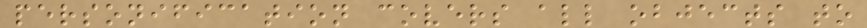personification covers all objects to
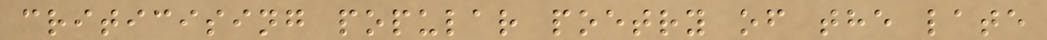criticising popular poetry of the late
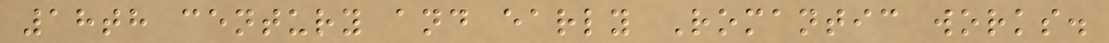18th century and early Romantic works.
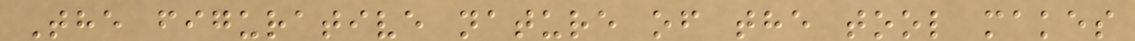The figurative nature of the tool makes
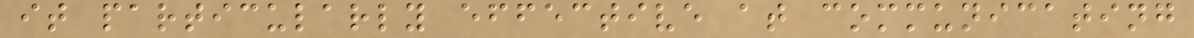it particularly effective at communicating
